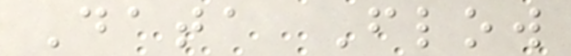Data Flow
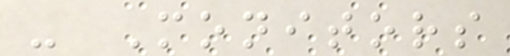- Monitors
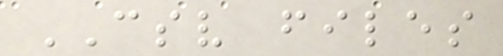CSV files
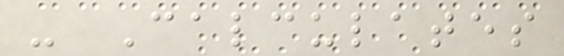- Calculates
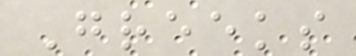Greeks
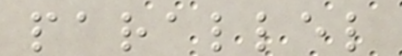parallel
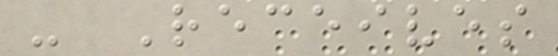- Receives
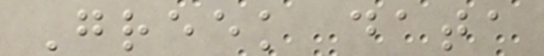Greek data
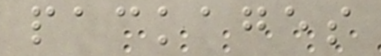packages
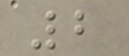2
